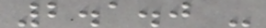2.1.0 -
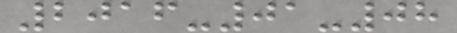2016-01-08
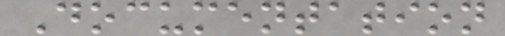Documentation
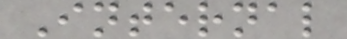Internal
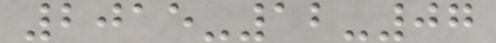2015-12-07
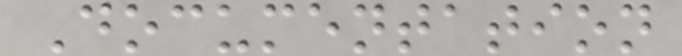Documentation
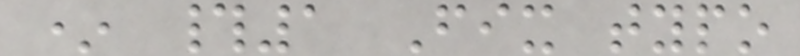* #1 Fix typo
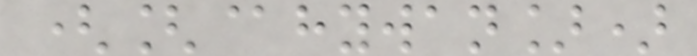([@hywan])
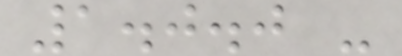1.0.0 -
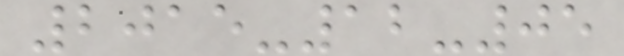2015-12-05
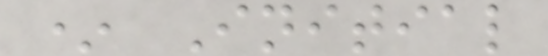* Initial
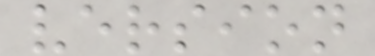version
